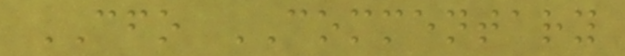CFO COMMENTARY
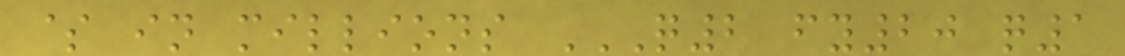$ in millions Q2 FY20 Q1
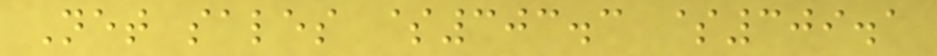Net sales $303.3 $309.1
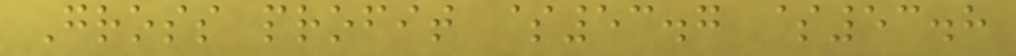Gross profit $53.7 $53.8
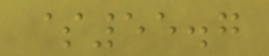$55.7
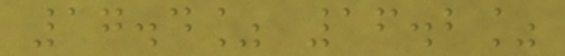17.4% 16.2%
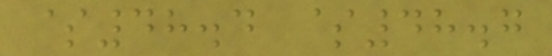$48.4 $48.7
